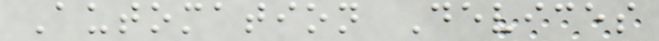Automation Devices
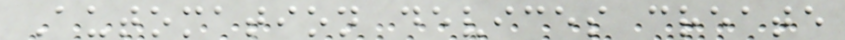Automation devices create
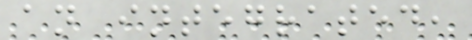an integrated,
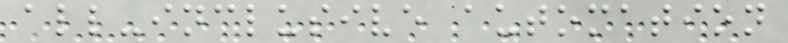all-inclusive automation
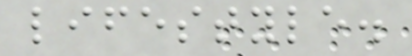lifestyle.
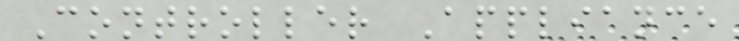Controller Appliance
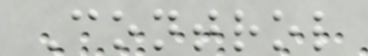Control
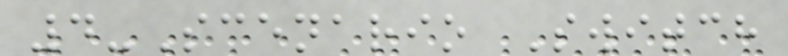4-Scenario Switch
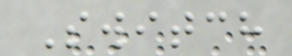Switch
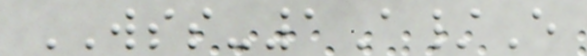WSS-1A/E
